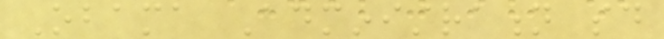Obama Administration said
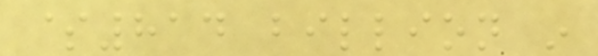$814 billion in
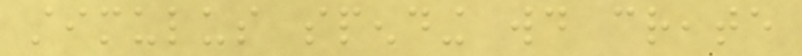stimulus spending would create
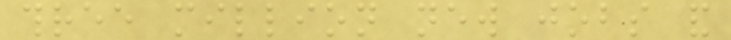three million new jobs and
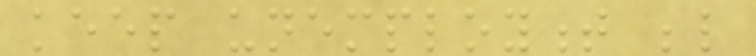keep unemployment below
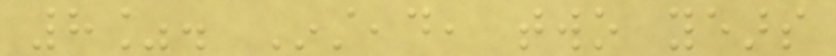8%. Instead, two years
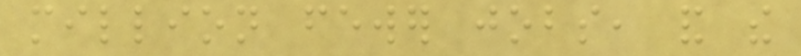million fewer jobs, and the
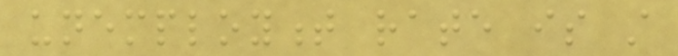unemployment rate is still
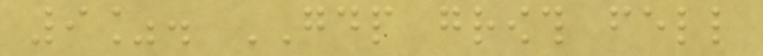9%. GDP growth fell
